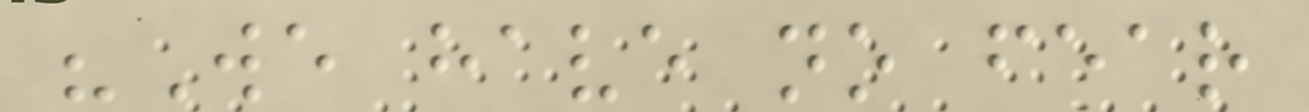"We have no fear
